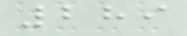289
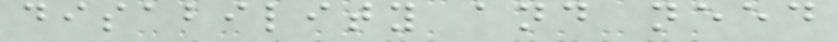disability and need
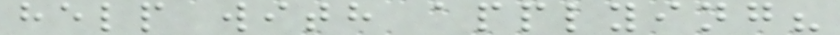help with applying?
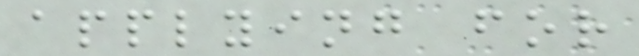applying for
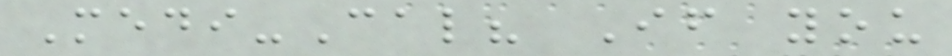Medi-Cal? If you
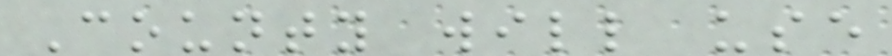County will use
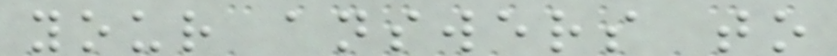your answers to
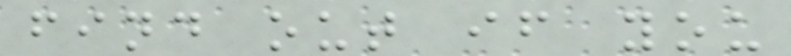find out if you
